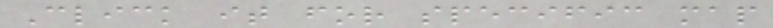Click it for specific map
